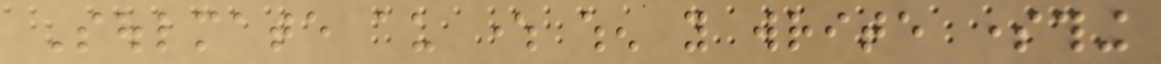Soulmate au where when you write something
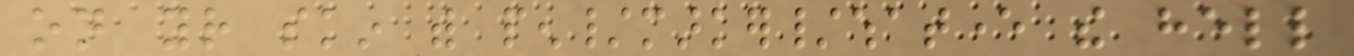on your skin with pen/marker/whatever the hell
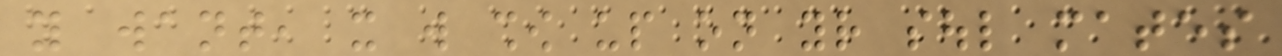you want, it will show up on your soul mates
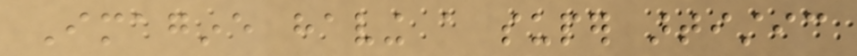Imagine having a super artistic
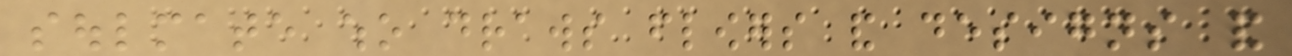soulmate who draws flowers and designs and
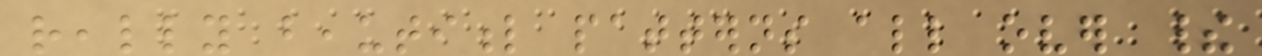really beautiful patterns all over their
